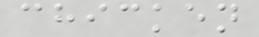chicken
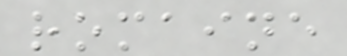romaine
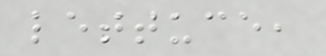lettuce,
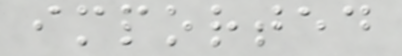imported
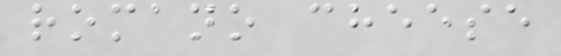romano cheese
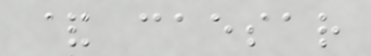& caesar
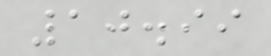10.99
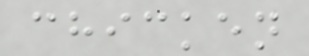chicken
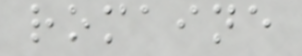romaine
